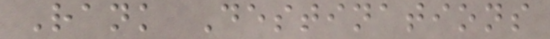Rank Destinations
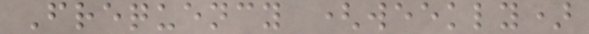Frequency (weekly)
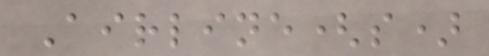Airline(s)
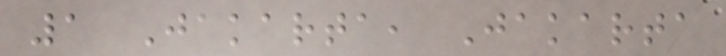1 Jakarta, Jakarta
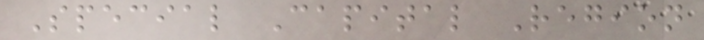Special Capital Region
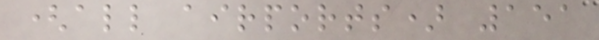(all airports) 151
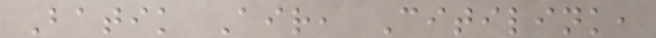Batik Air, Citilink,
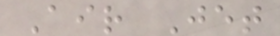Air Jet
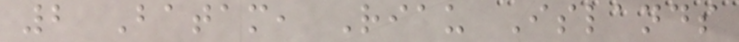2 Batam, Riau Islands
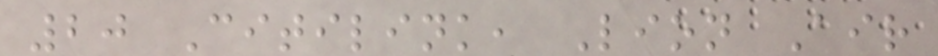20 Citilink, Lion Air
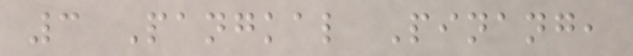3 Pangkal Pinang,
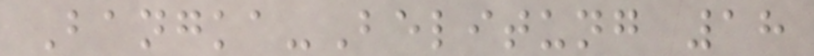Bangka-Belitung 18
